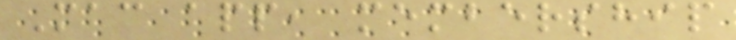Mac app, membership
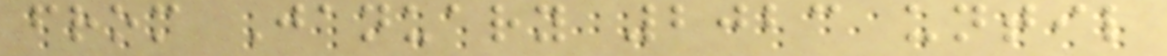from January 2023 until
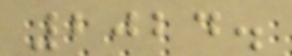2024.
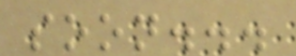soon...
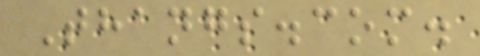Thangs.com.
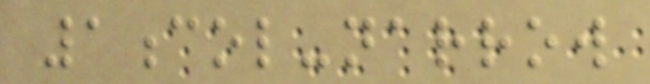1col-narrow
